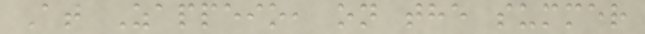At Zappeio, on the summer
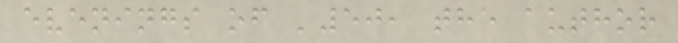evenings of '50, the author
